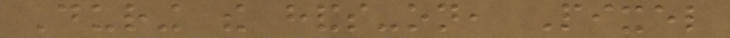During the hands-on, Pixel
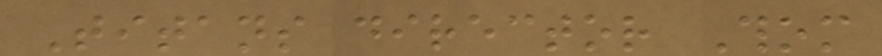Titans director Thom
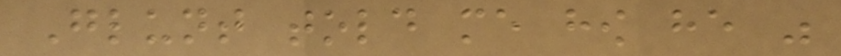Glunt told me how he was
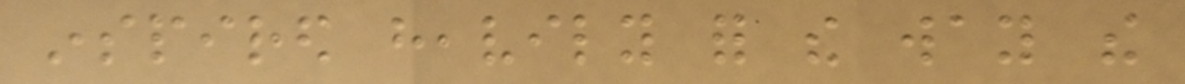inspired heavily for the way the
